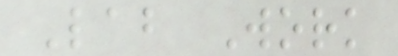Lab Work
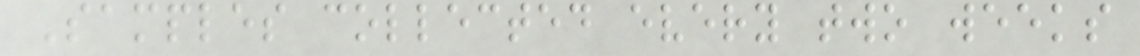Samples collected every two weeks
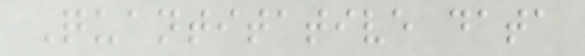Quantitative data
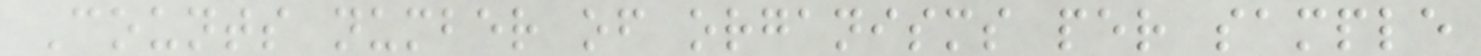Counts number of organisms per sample
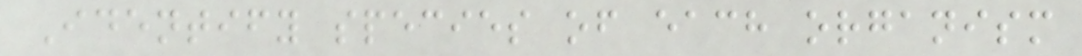Identify species of each organism
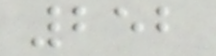252
